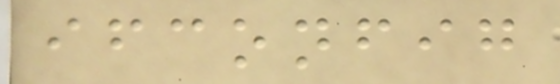ifconfig
